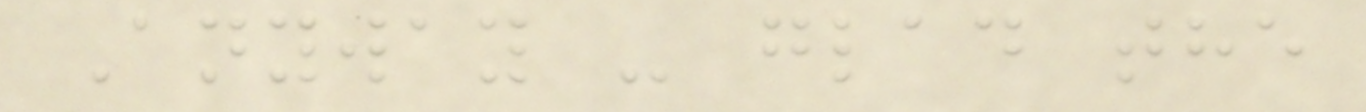Anyway - glad the
